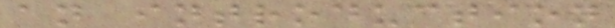an introduction
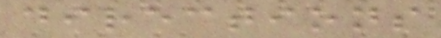directions
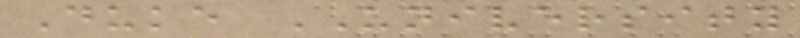Duke UNIVERSITY
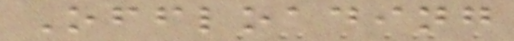Offloading
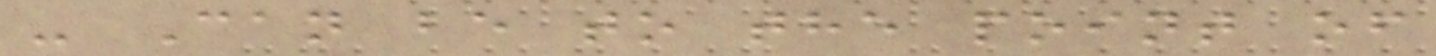- Can be to the point of
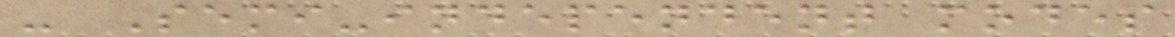- Semi-independent modes
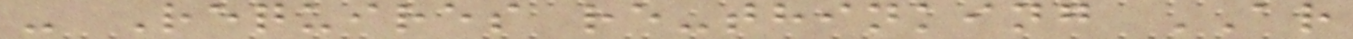- Requires re-thinking AR
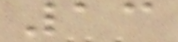13
